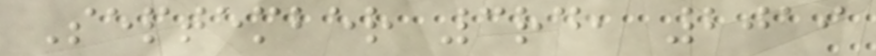September 3rd, 2019
